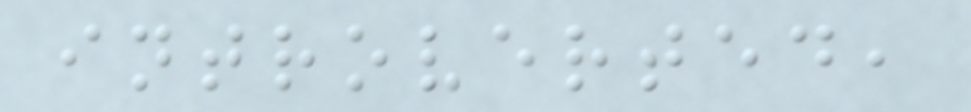introverted,
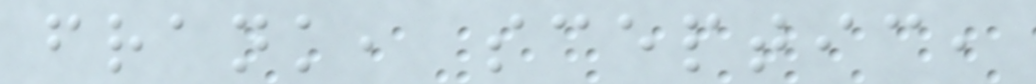frank, sceptic,
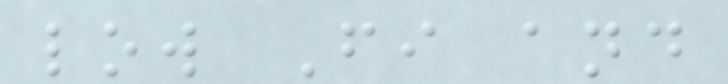low Fi and
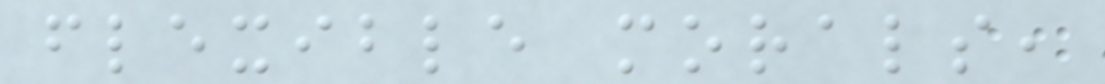flexible morals,
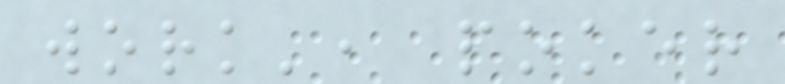work', poker
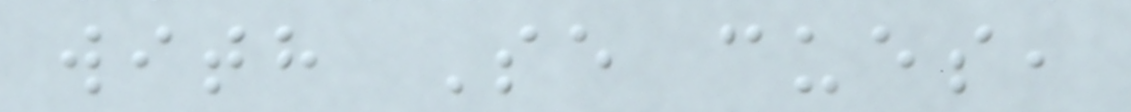with Se cues,
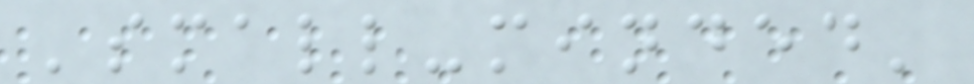'small-minded'
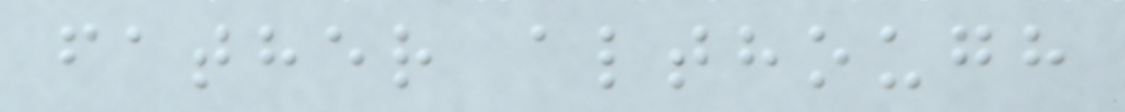father although
